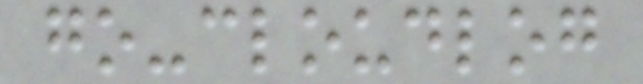go-cloudlog
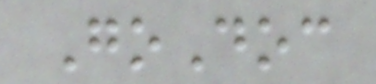GoDoc
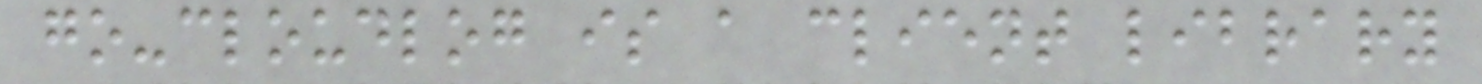go-cloudlog is a client library
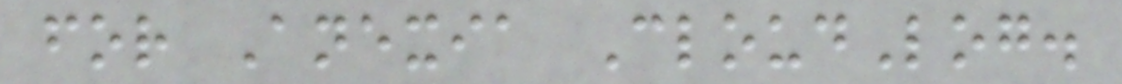for Anexia CloudLog.
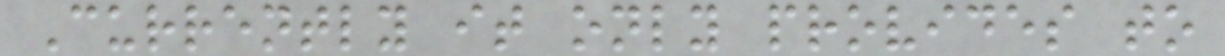Currently it only provides to
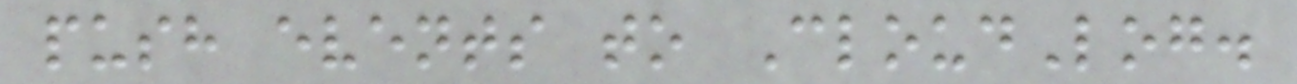push events to CloudLog.
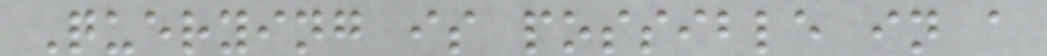Querying is possible in a
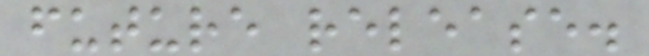future release.
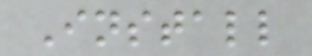Install
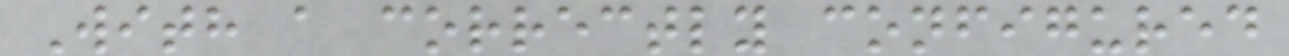With a correctly configured
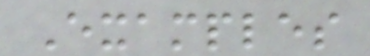Examples
